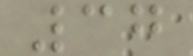37
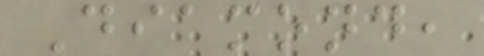Diamond,
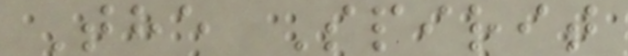The Spirit
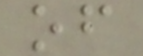of
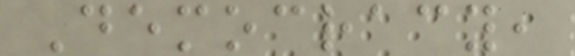Democracy,
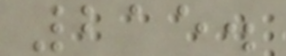215.
